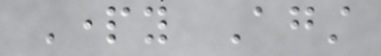Party Against
